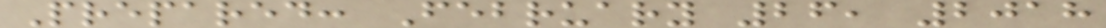Prepared: February 26, 2018
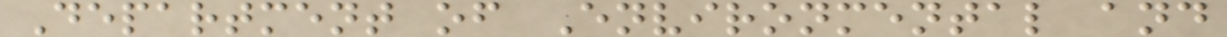Department of Environmental and
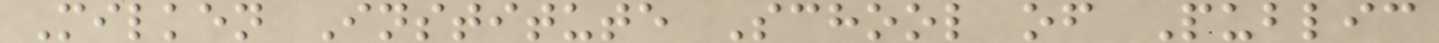Milken Institute School of Public
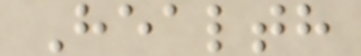Health
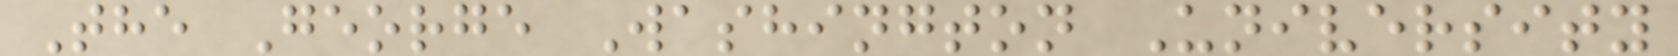The George Washington University
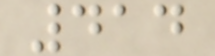414
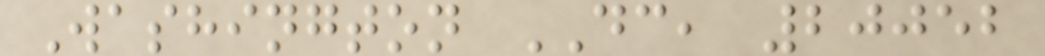Washington DC, 20052
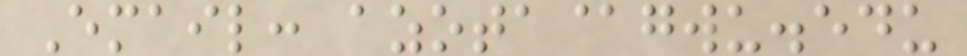Email: azota@gwu.edu
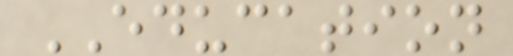EDUCATION
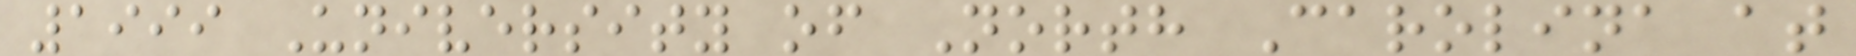1999 University of North Carolina at
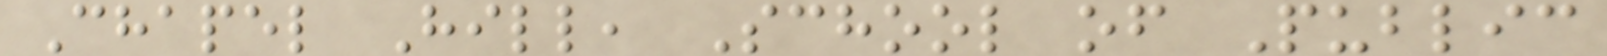Chapel Hill, School of Public
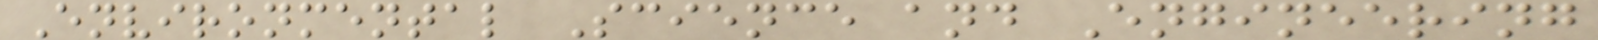Environmental Science and Engineering
